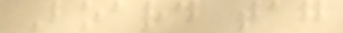Board tag
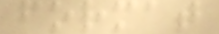format
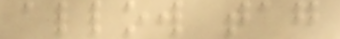allow tag
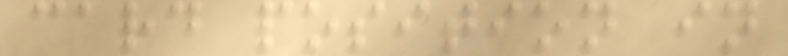card position in
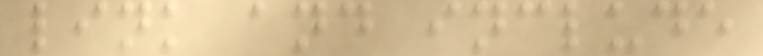link and include
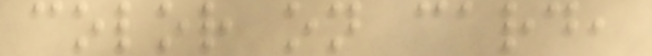color on card,
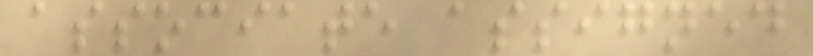associate assigned
